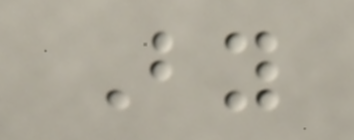By
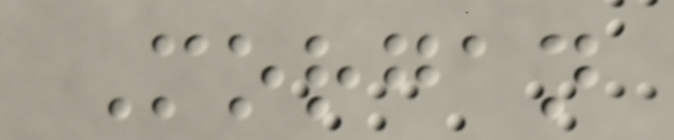Morgan
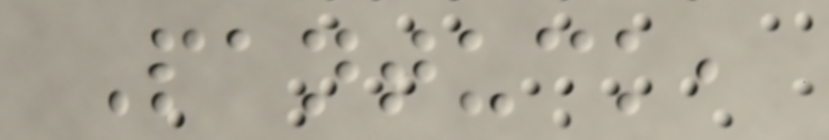Pantuck,
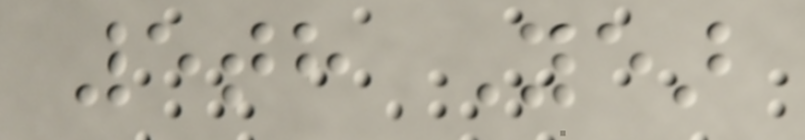5th Year
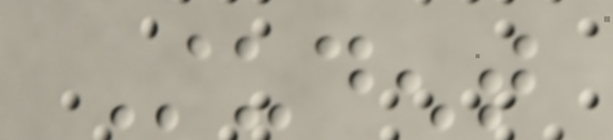Student
